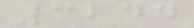3244
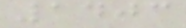1403
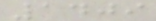1409
